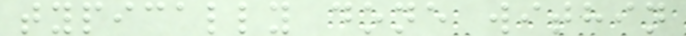typically done within
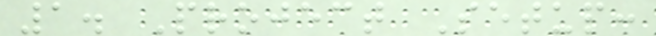1. Project Setup:
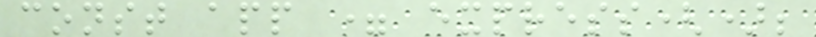const app = express();
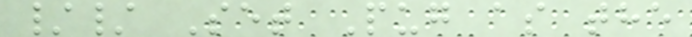// Set Pug as the
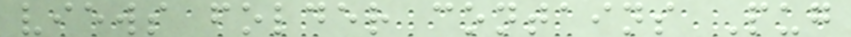views folder contains Pug
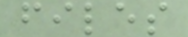files
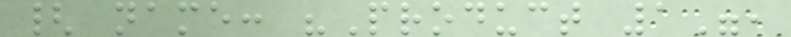{ name: "Product 1",
